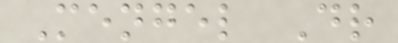Mengel Dr
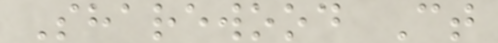Sharewood Ct
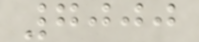7000
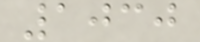1030
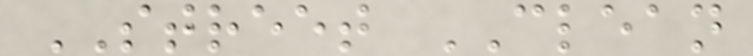STREET CLEAN
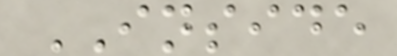INSIDE
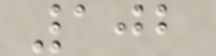102
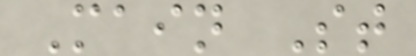Main St
